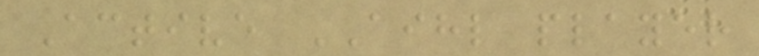Active AIHL player
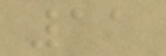11
